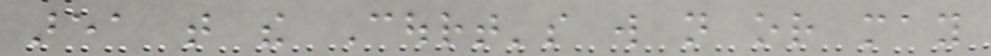area that the Court's will not or may
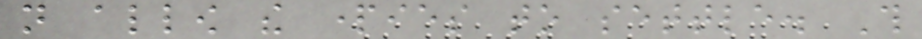not allow the parties to settle. This
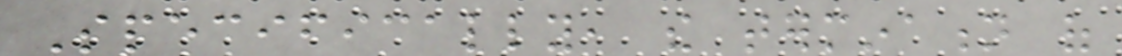Specifically, the termination of
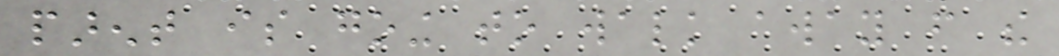parent is going to walk away from the
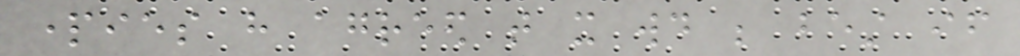parties have agreed that it would be best if
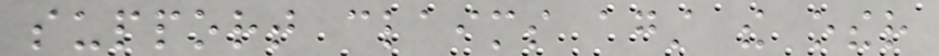support claims against the other
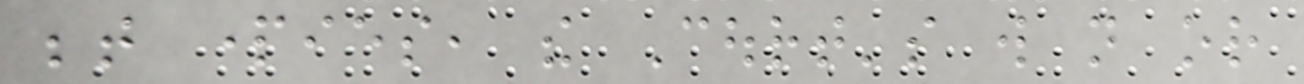between parties, the Court's will not or
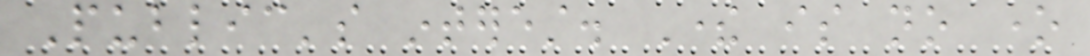Public's interest. There is no one
